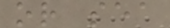or sea
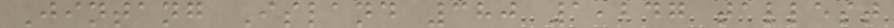Jintang Island 380 1,247 tallest
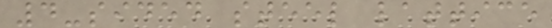4-sided steel lattice
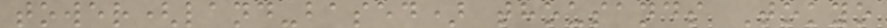tower(land-based) thousands Tokyo
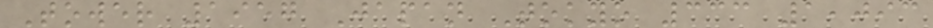Tower 1957 Japan Tokyo 333 1,093
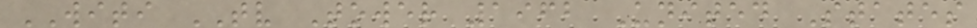WITI TV Tower 1962 United States
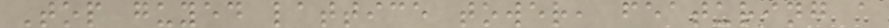Top guyed lattice tower, featuring a
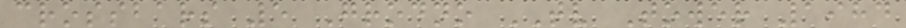crossbars 5 Grodno TV Tower 1984
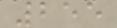255
